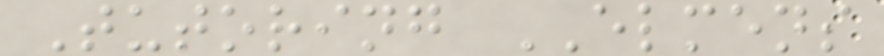Tutoring ELMENS
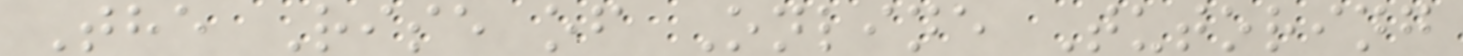The Rise of Online Tutoring
